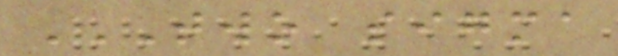TWO SIGMA
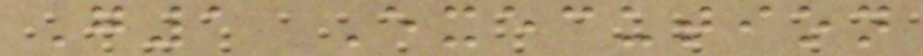G1 Execution
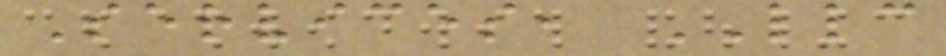Services, LLC
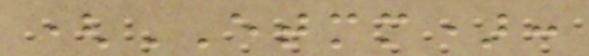(ETMM):
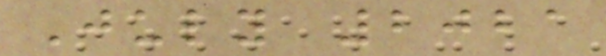July 2021
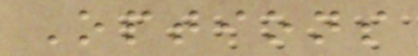Options
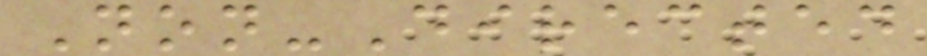Non-Directed
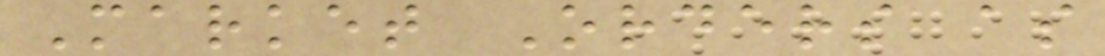Market Orders as
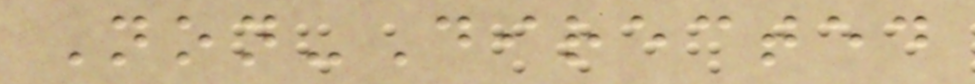Non-Directed
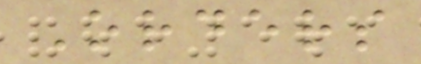Orders
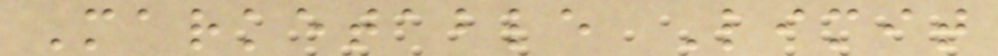Marketable Limit
